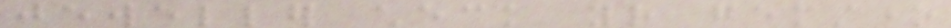jeweller check your gemstone
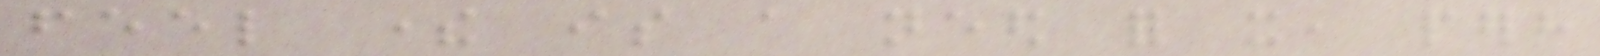feel there is a need for it, perhaps
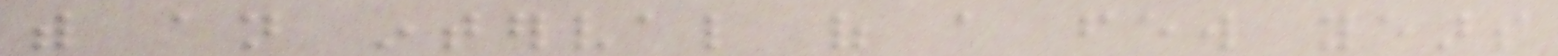with an interval of a few years
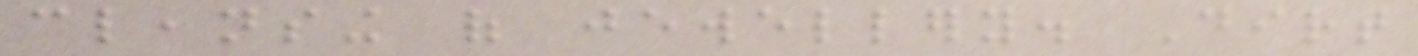cleansing of jewellery. Dirt
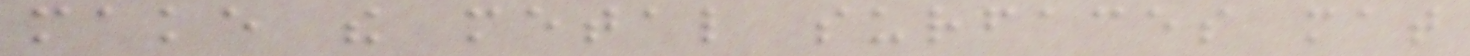make the metal surfaces mat
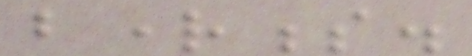brightness.
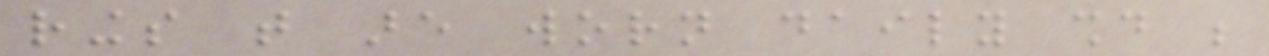rings that are worn daily should be
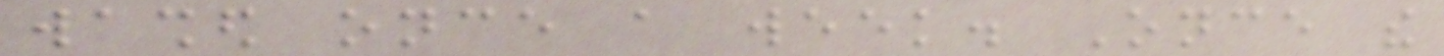washed once a week. Once the
